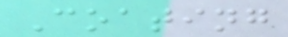Coating
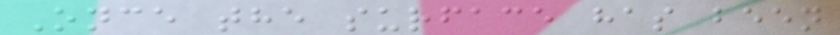Once the surface has been
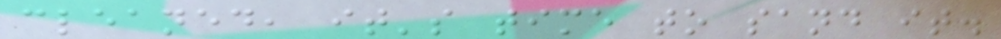cleaned, it's time to sand it.
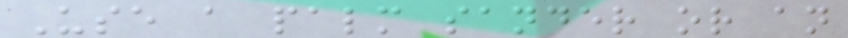Use a palm sander or an
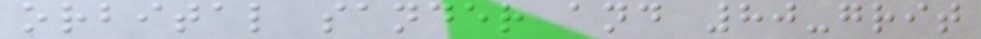orbital sander and 80-grit
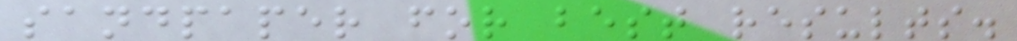sandpaper for best results.
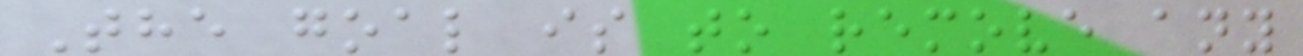The goal is to remove any
